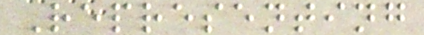Representing
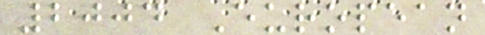2004 European
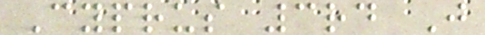Cyprus 3rd J
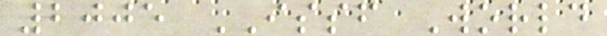2005 ISSF World
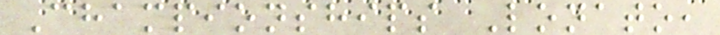Championships Lonato,
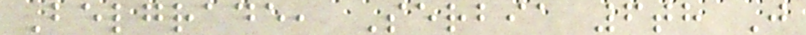Belgrade, Serbia 6th J
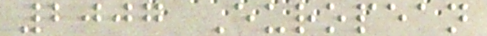2007 European
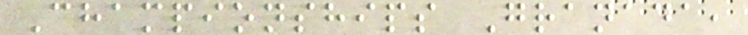Championships Granada,
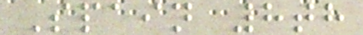Spain 8th
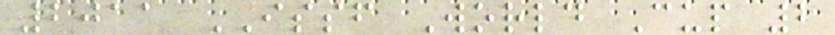2011 ISSF World Cup 2
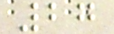27
